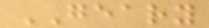GEARY
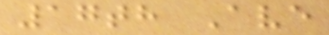17th Ave
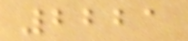2221
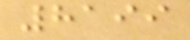8199
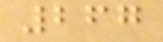267
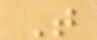T
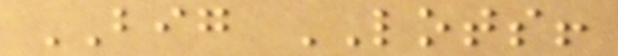BIG LOTS!
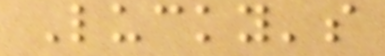Lucky's
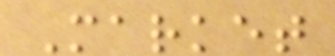Market
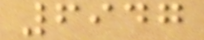6947
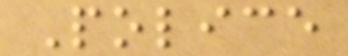Police
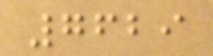7629
